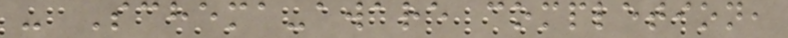- Schema-aware completion,
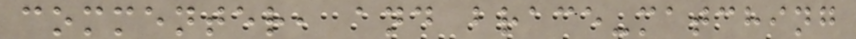commenter, and brace-matching
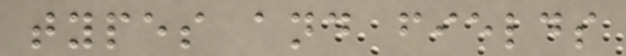types and fields
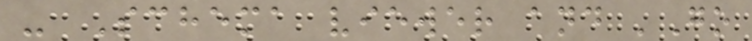- Schema viewer and 'Go
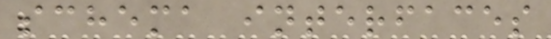schema interfaces
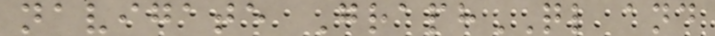navigate GraphQL and
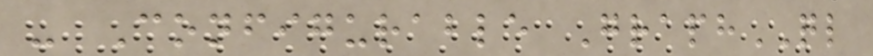- Configurable GraphQL
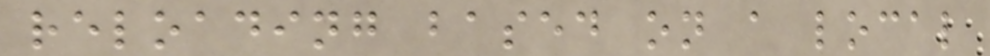reloading based on a local
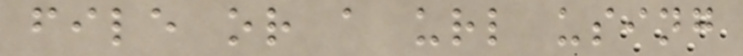file or a url using
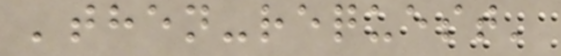'then-request'
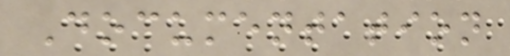Documentation
